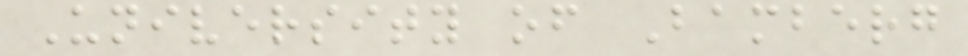University of Bamberg
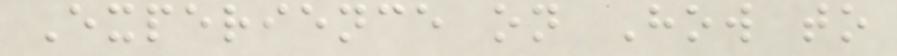Experience on How to
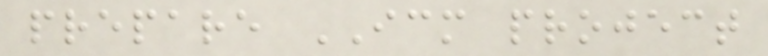prepare ICM project
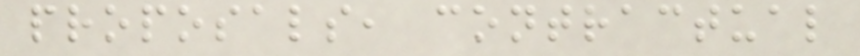proposals, contractual
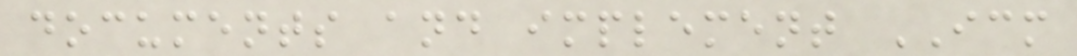documents and implement ICM
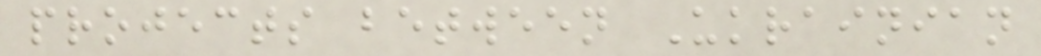projects between Ukrainian
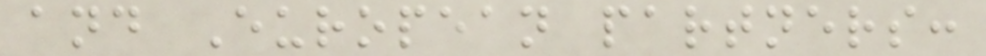and European partners:
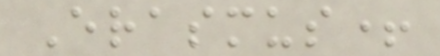Erasmus+
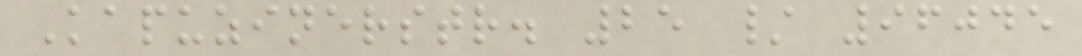Kapuzinerstr. 25 / 96045
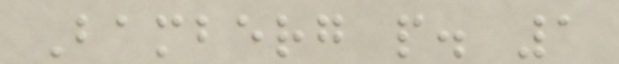Bamberg p. 1
